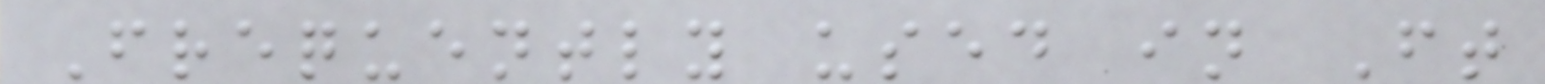Frequently used in Ft
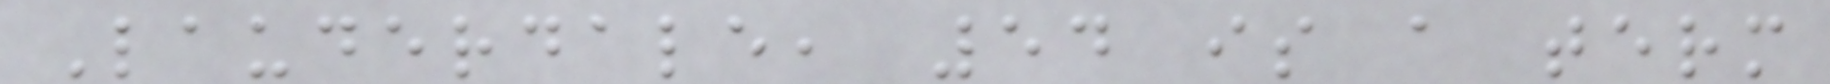Lauderdale, 54 is a term
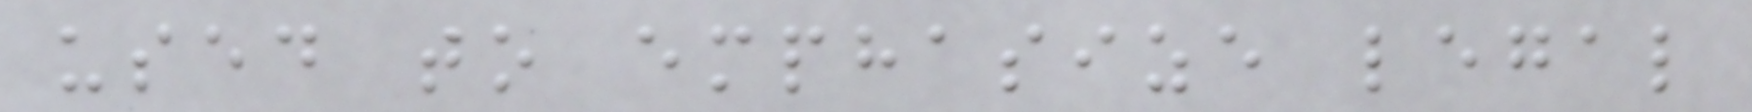used to emphasize legal
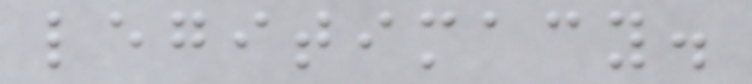legitimacy.
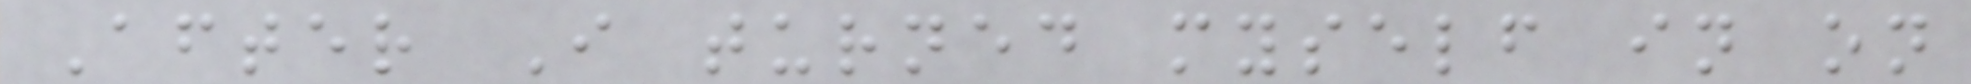After I turned myself in on
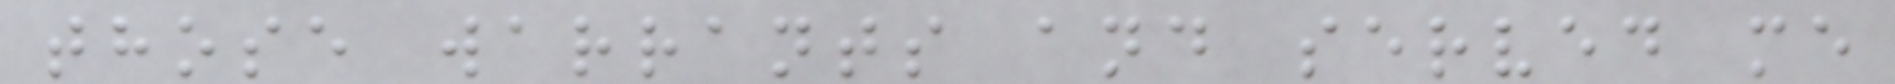those warrants and served me
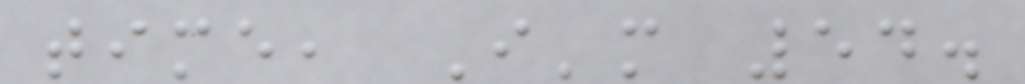time, I'm 54.
